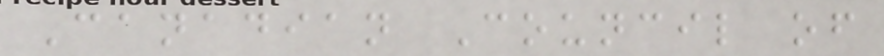Canadian Council of
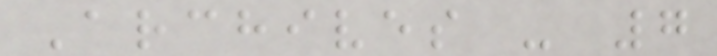Archives - 7
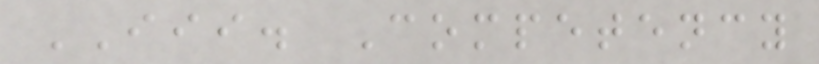III. Competency
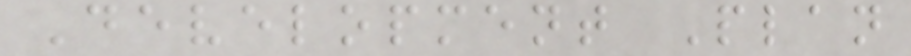Development Plan
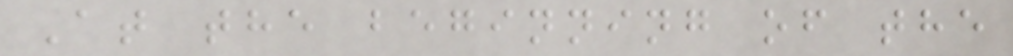At the beginning of the
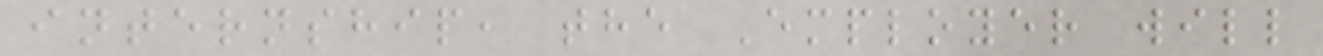internship, the Employer will
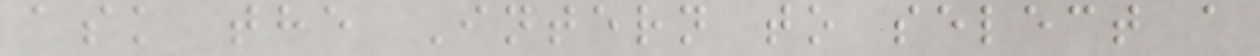ask the Intern to select a
